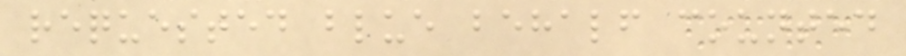requested blue behalf counted
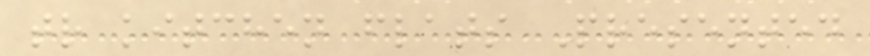tr kitchen flats Presented
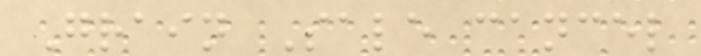Grain Sale cancel
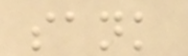sank
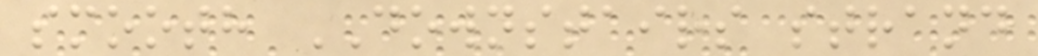smooth DOWNSTAIRS strand
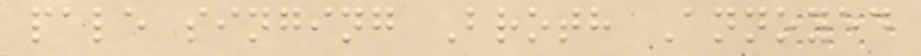pale singing Broth Annoyed
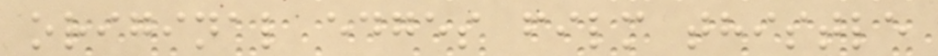original edges film thistle
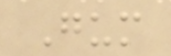Gum
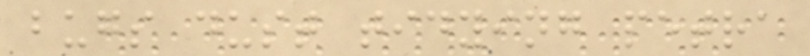bugs dust tidying petra
